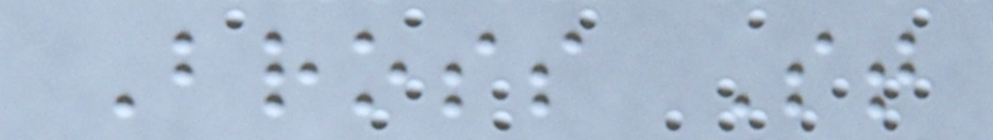Bross St
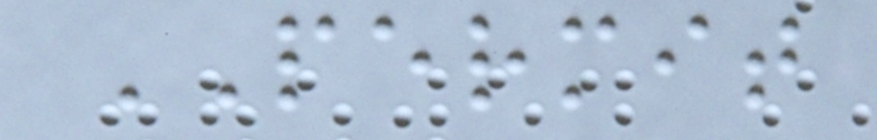PERMIT
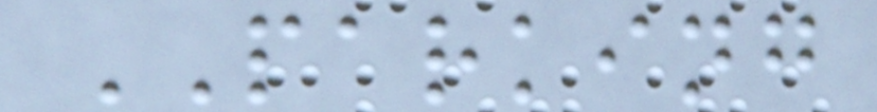PARKING
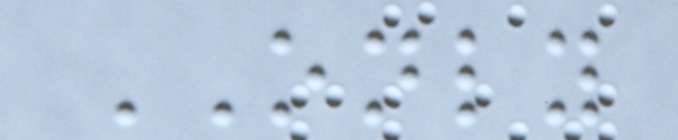ONLY
